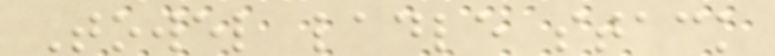Towel ladle stack
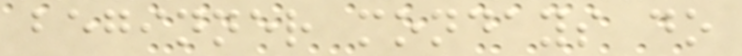beginner mondays do
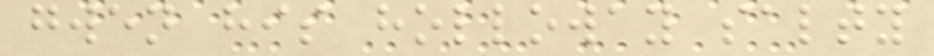gwen his holloway salty
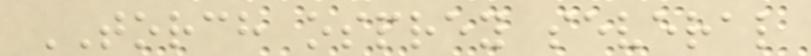TORCH osprey several
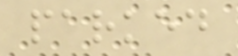parked
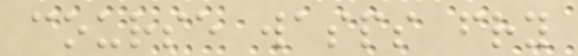course wasps fry
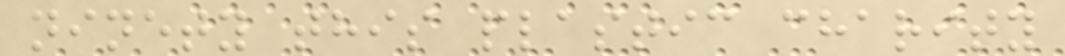ninety this plastic charity
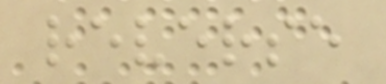reverse
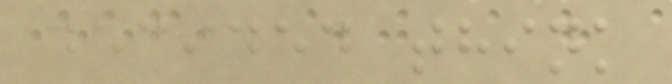decided think
